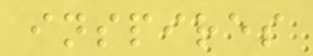inspires
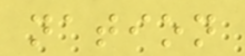nation
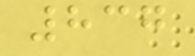837
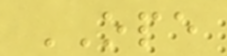OPE
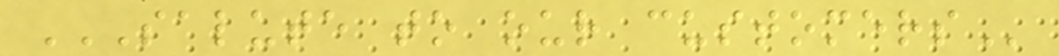SALUTE TO OUR CUSTOMERS
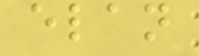elan
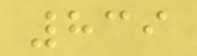839
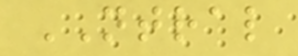NTRAL
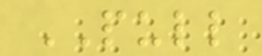PULL
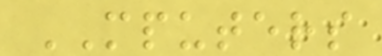MPUTERS
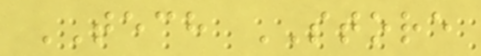TECH STORE
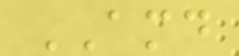AMD
